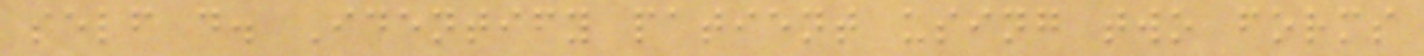self d. Identify patient using two forms
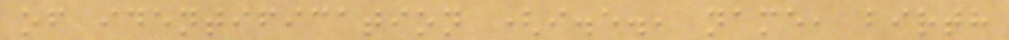of identification (i.e., name, birth
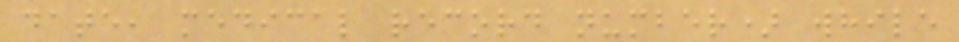date, medical record number) while
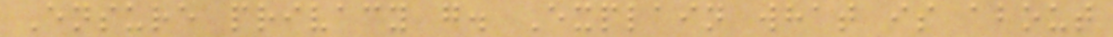Ensure privacy g. Explain what is about
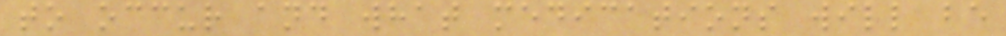to occur and what medications will be
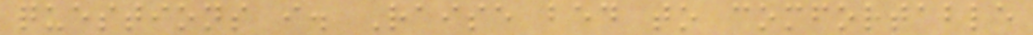questions i. Raise bed to comfortable
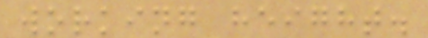working height.
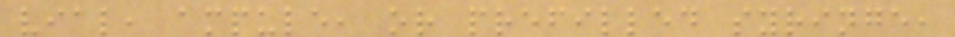vial, ampule, or prefilled syringe,
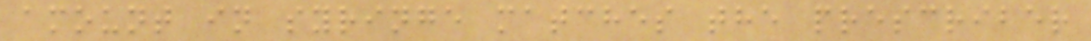amount in syringe matches the prescriber
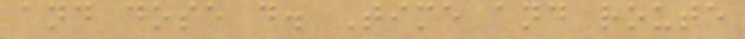and dose d. Time and route
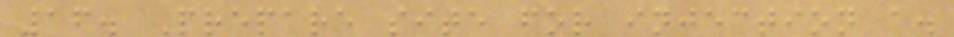16. Prepare site for injection a.
